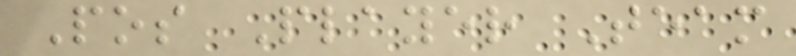Pos Player Team
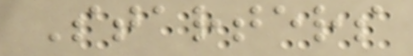Starters
